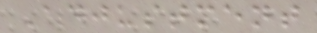Adjustment
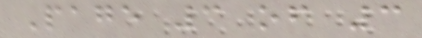Page 3 of 3
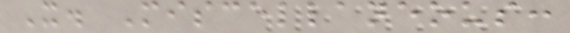X. Miscellaneous:
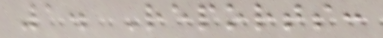1. Reports:
